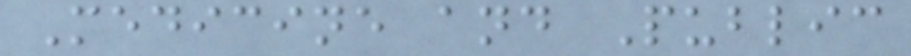Medicine and Public
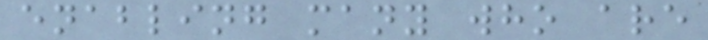enabling many who are
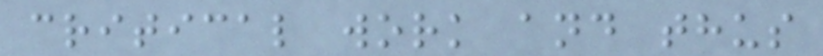critical work and thus
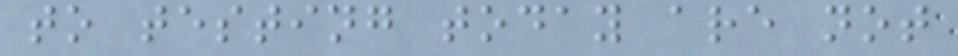to testing today are not
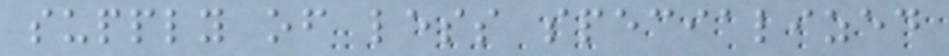supply of less specialized
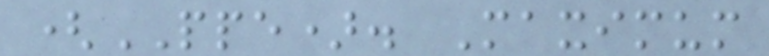(PPE). Maximum
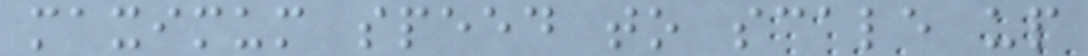maximum speed to scale up
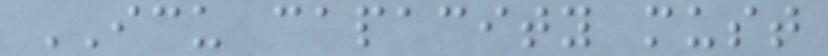ICU capacity must
